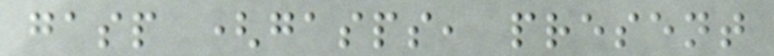gasp (gasps, present
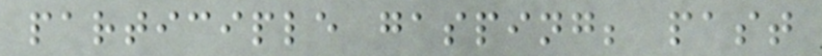participle gasping; past
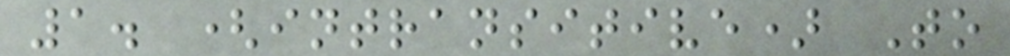1. (intransitive) To
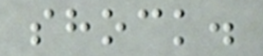shock.
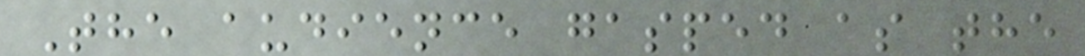The audience gasped as the
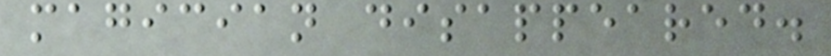magician disappeared.
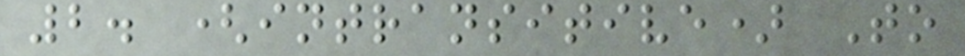2. (intransitive) To
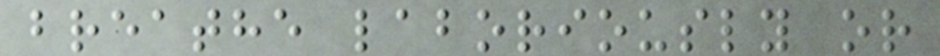breathe laboriously or
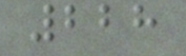228
